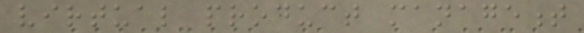virtual product management
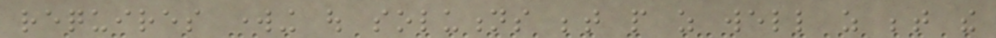requires working out solutions between people as well as between the
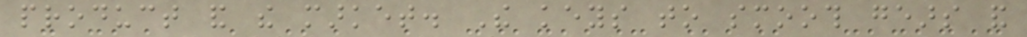product and the market. The keys to smooth gears and
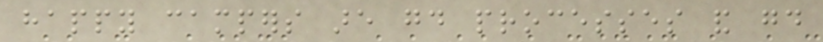happy campers are good processes and good
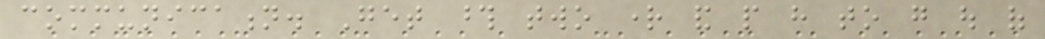communication. Get those two right and people have to go out of
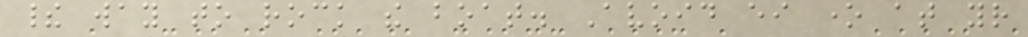their way to rock the boat. Avoid either one at your
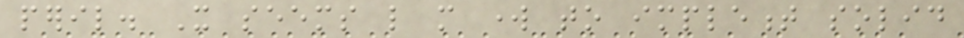peril. It seems like more work to implement solid
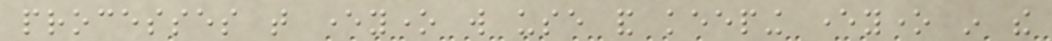processes that everyone will use and keeping everyone in the
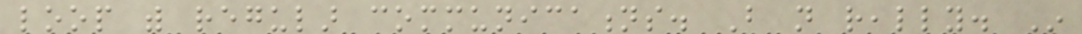loop with regular communications. But not really. In
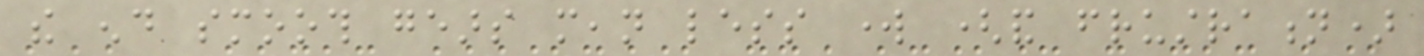the end smooth gears mean less work (and frustration)
